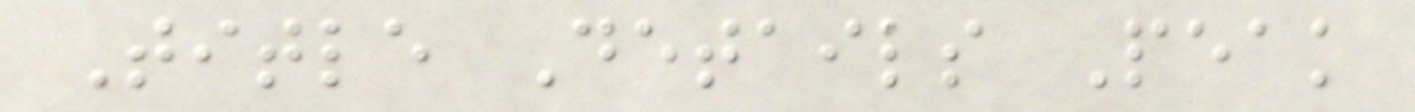Title Details Peak
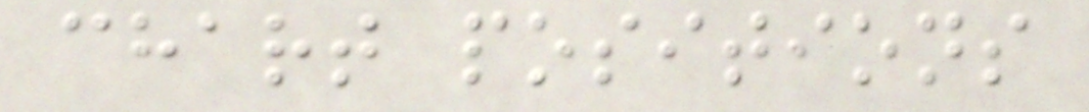chart positions
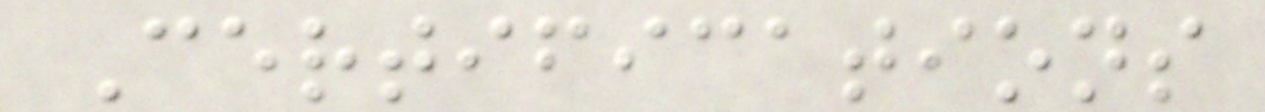Certifications
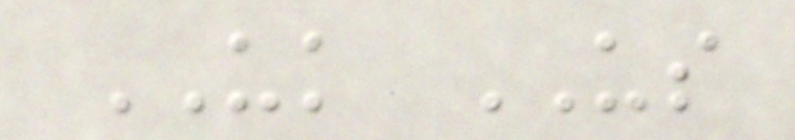UK US
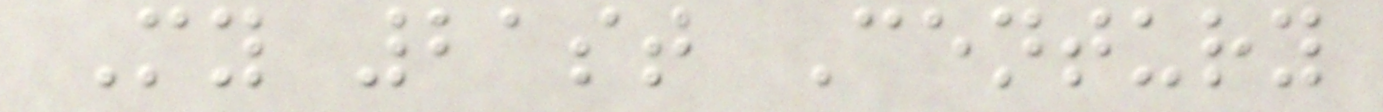My 21st Century
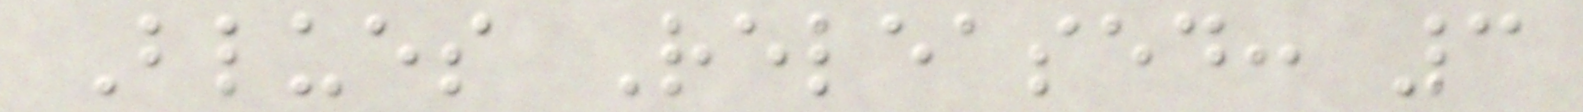Blues Released: 3
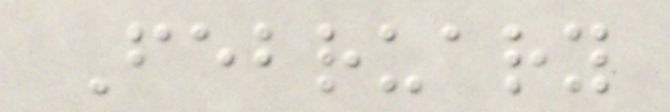February
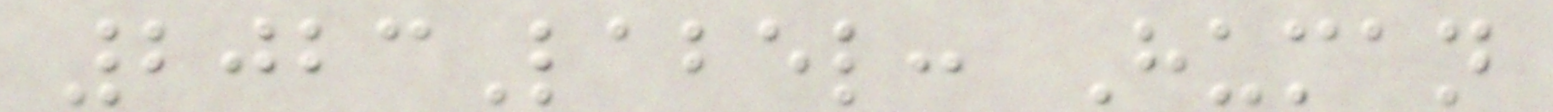2023Label: Human
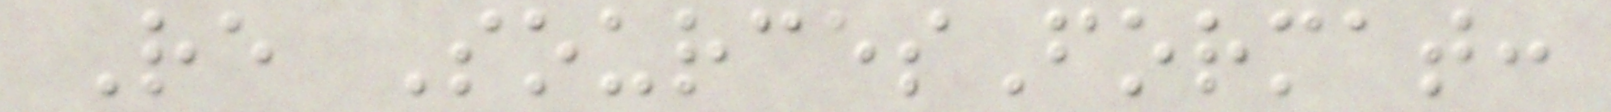Re SourcesFormat:
